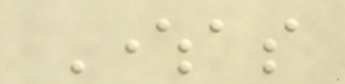Whereas
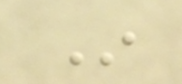In
